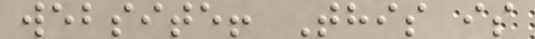website! This is
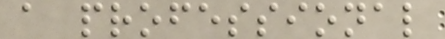a professional
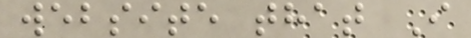website that I
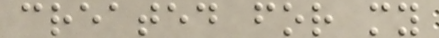created for my
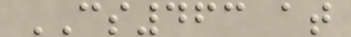CS463 at
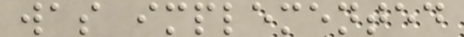was implemented
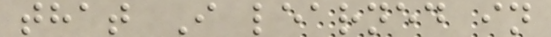that I learned in
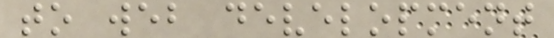to web development
